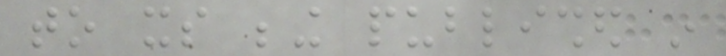to its being published in
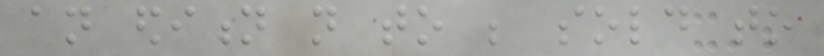an edition not to be sold to
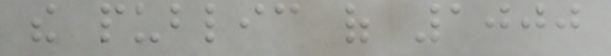the public of 1000
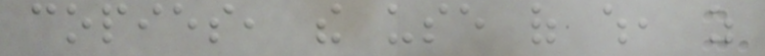copies, the use of which, as
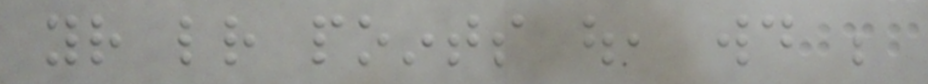your letter points out, would be
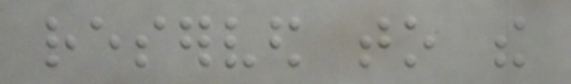reserved to the
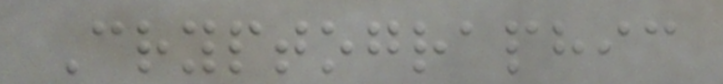Cryptographic
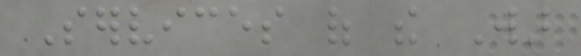Services of the War
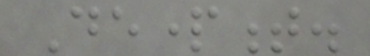Department.
